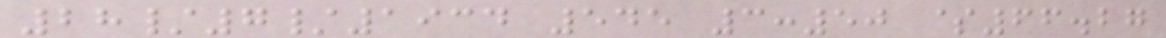28/7/1934 545 3:50 $66.27
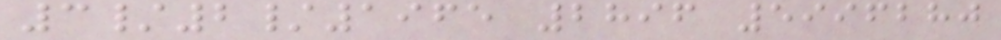3/2/1965 2896 5996280
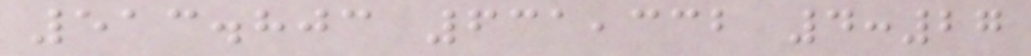513.803 631,332 4:27
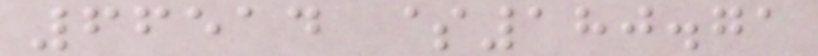66514 $180.71
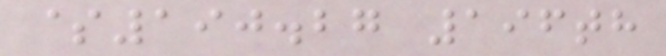$190.27 196th
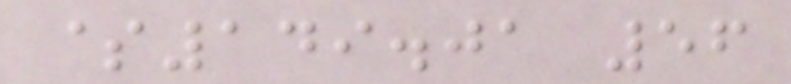$149.01 56
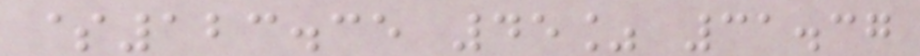$123.35 45% 31.37
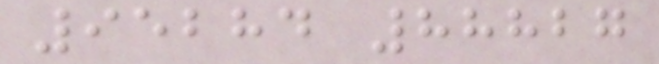95284 88827
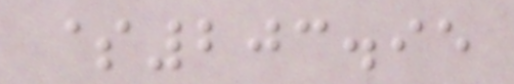$203.95
